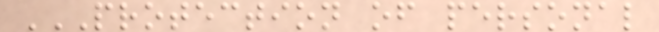PROTECTION OF PERSONAL
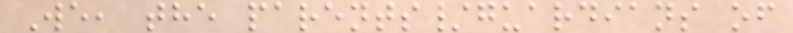We, the parents/guardians of
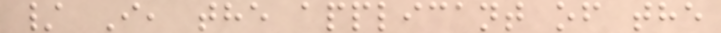/ I, the applicant of the
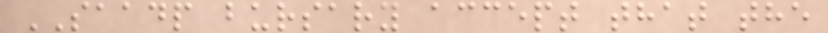SAADP bursary accept that the
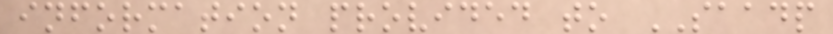information provided to SAADP
